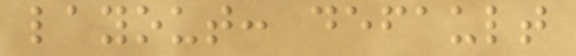layout: default
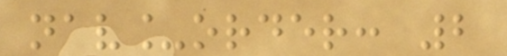nav_order: 2
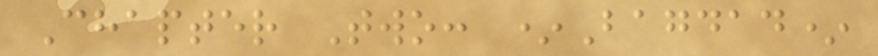Chapter Two: *Bagdad*
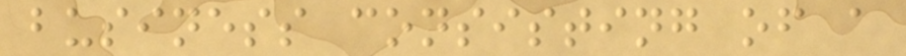business consisting of a
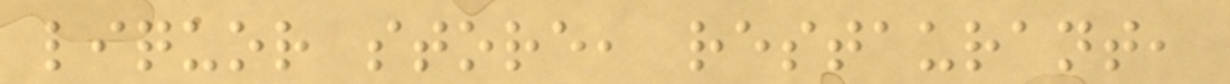liquor store, restaurant,
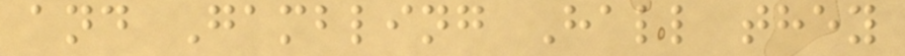and Gambling Hall they
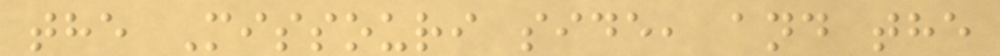the Missouri side, and the
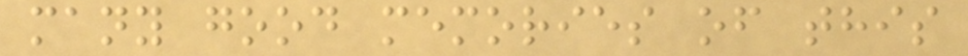many good memories of this
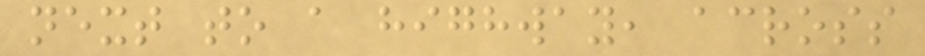next to a highway, across
